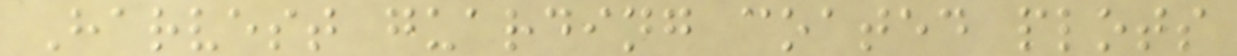Harvest guarding coated plots
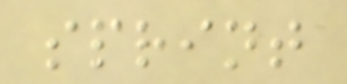sprint
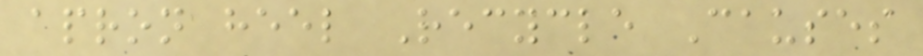apron heel Recycle Causes
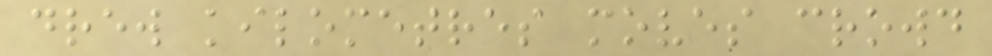drew kilometres moves crowd
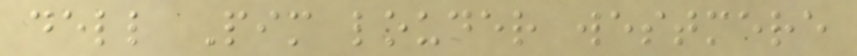dell Pim louder westmere
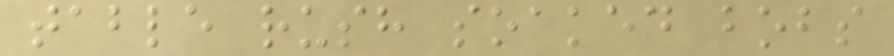table rush soaked bobs
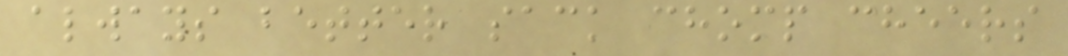always better sack chomp cheers
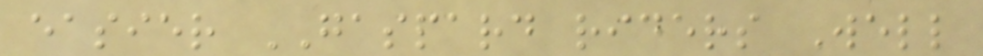easier GASPARD riders Well
